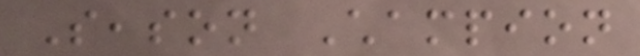Season Champion
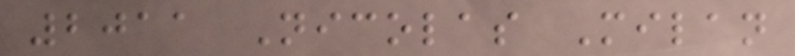2011 Nicolas Milan
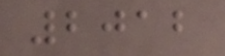2012
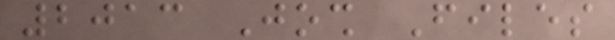2013 Josh Files
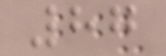87
